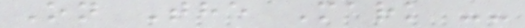On The Mark --
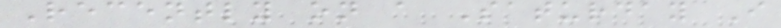Recently on a Saturday I
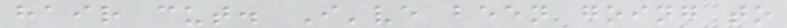hair cut. I've been going to
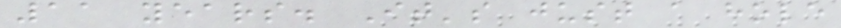11 years. It's just a hole
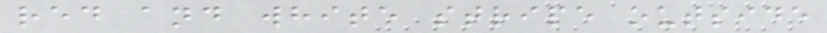red and white stripe outside
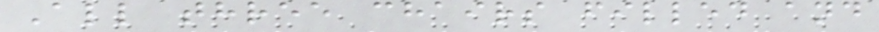All three chairs filled and
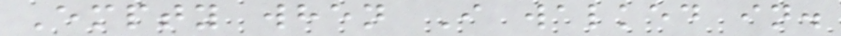Empty when I walked in.
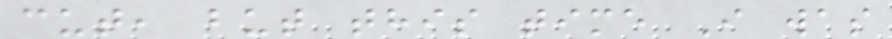cut, but this time I was
